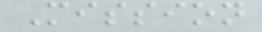Mission
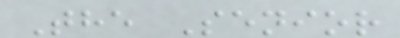The Senior
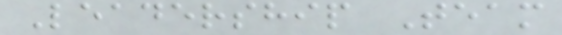Leadership Team
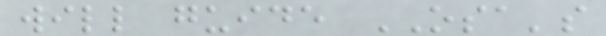will guide OSA's
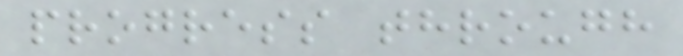progress through
